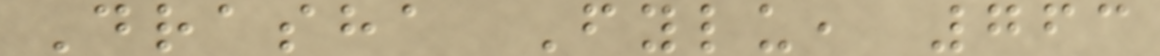Drasha Fylu, 763
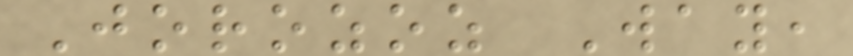Jorozoz Way,
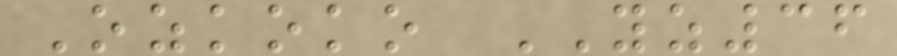Ozkoko YZ36
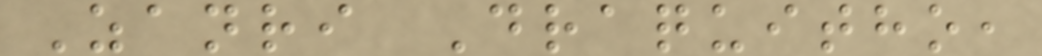Zanri Draquitho,
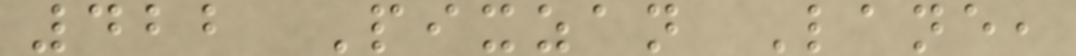422 Pixzan Lane,
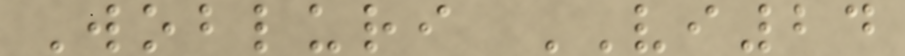Wobluri VI24
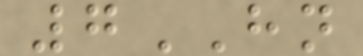7HN
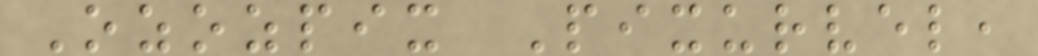Ozozpix Pixurvel,
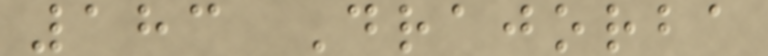183 Drajorba
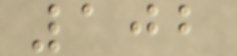102
